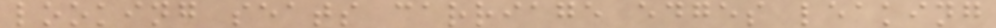looking seats carriage edges leaking
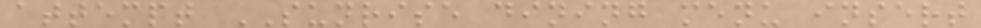attempt SUNRISE dining menu insert
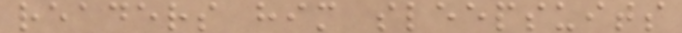readers him sleepsuits
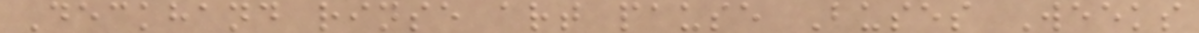Deckhand rinse art pause Buses Weeks
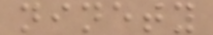ninety
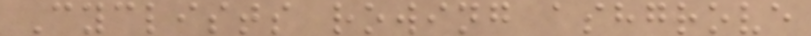Cyclists rowing ashgrove
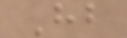Hb
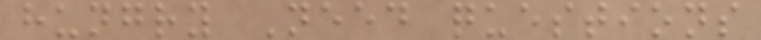hungry Need questions
